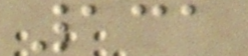131
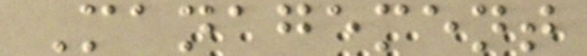Management
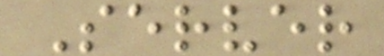Server
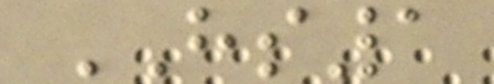HS1
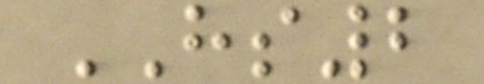HS2
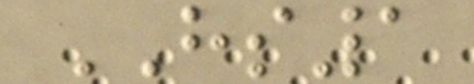HS1
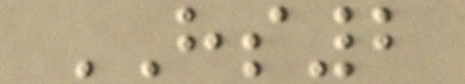HS2
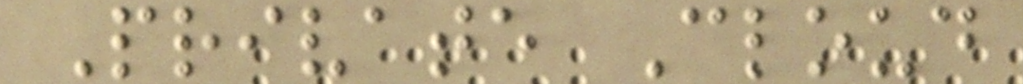Private Cloud
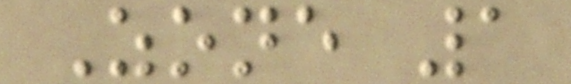Zone 1
